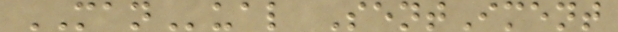MANual SentIment
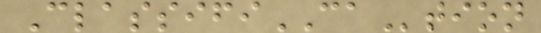ClassifiCAtion
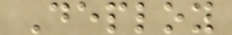Deploy
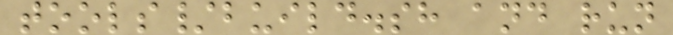tools/build.sh and run
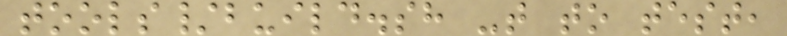tools/build.sh -t to test,
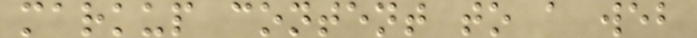markup content to a web
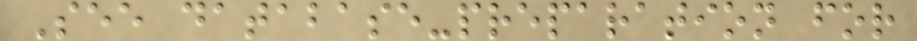See database-preparation for
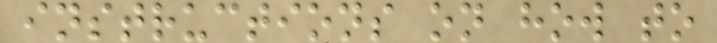instructions on how to
